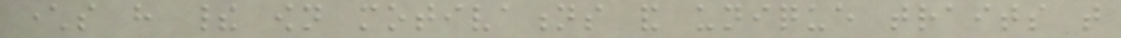characters have their own motivations and unique traits that
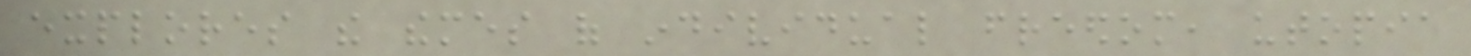explores the themes of individual freedom, utopia
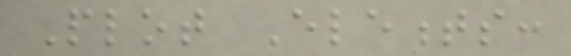Plot Elements:
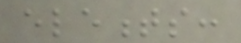elements:
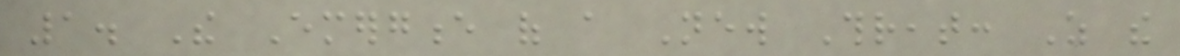1. The Emergence of a New Threat: As the
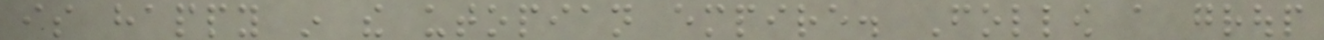is happy in the utopian empire. Follow a group
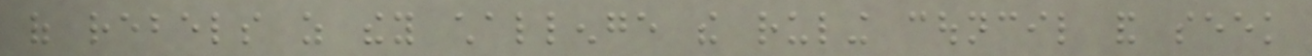of rebels as they challenge the ruling council and seek
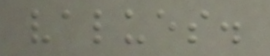values.
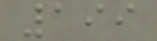199
